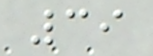39
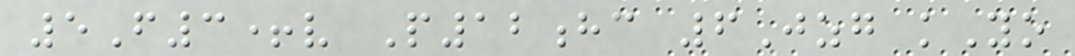5F3+v P12hc 6Jzg kYo
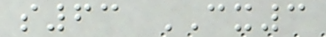s63 CX3
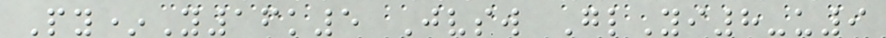Py*Y16k5 Jvsw GlYi8-u9
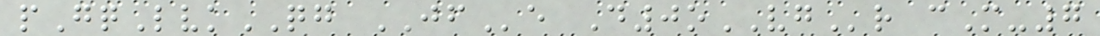pGqLvkQG JFe D0oVGr cM-7
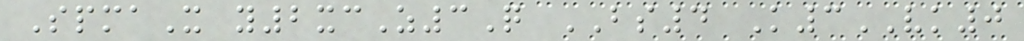SpmaX y2xcZ3Q BS4 K3VK0
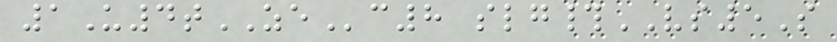1U4tZEc8 slg#VS5S
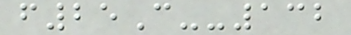f25C--132
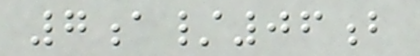7a/06b
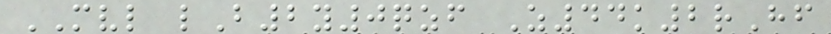MVL lB2y0qzf Z44k2rHf
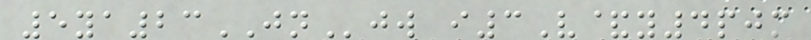5ya23JNjw i3V&y4pjm
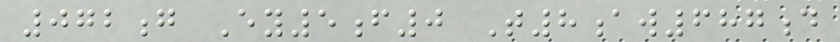072g Ey5f0 T8aw687d
